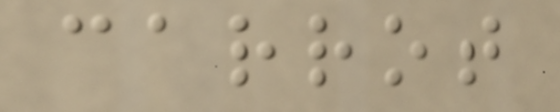carrot
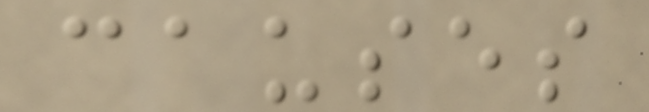causes
